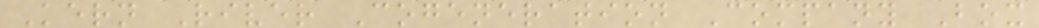Kern River Cogeneration Company Box
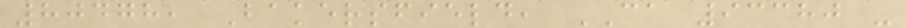80478, Bakersfield, CA 93380 -
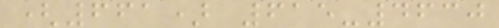(661) 615-4630
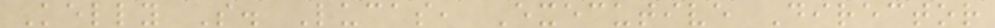Kelly S. Lucas, Executive Director
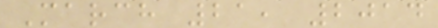March 21, 2014
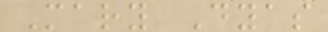Mary Dyas
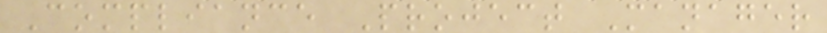Compliance Project Manager
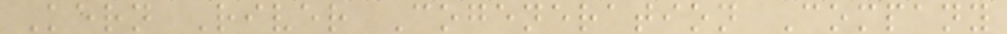Kern River Cogeneration Company
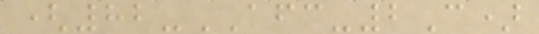(82-AFC-2C)
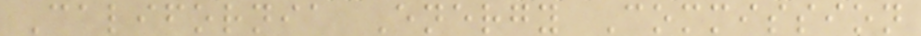California Energy Commission
